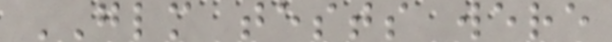GLM tests were
